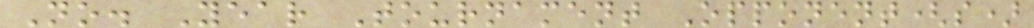No. Year Tournament Opponent(s)
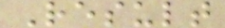Result
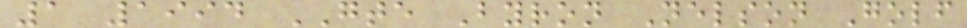1 1994 GTE Byron Nelson Golf
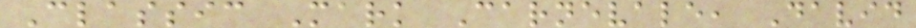Classic Mark Carnevale, David
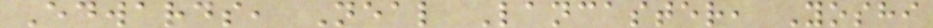Edwards, Neal Lancaster, Yoshi
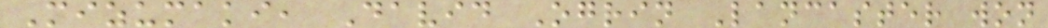Mizumaki, David Ogrin Lancaster won
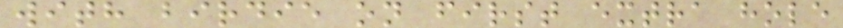with birdie on first extra hole
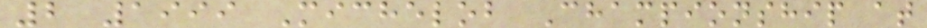2 1999 Michelob Championship at
